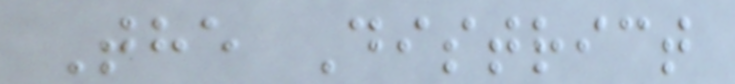The District
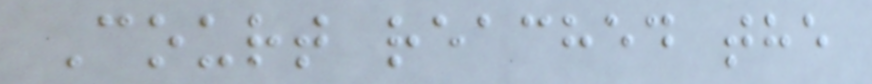Court reached the
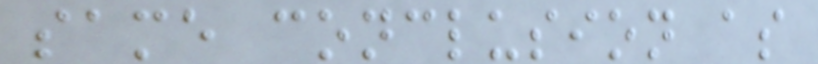same conclusion as
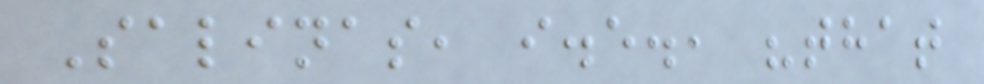Salinas, i.e., "that
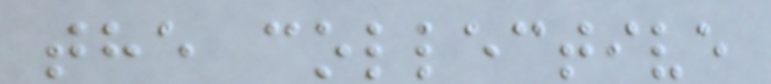the collective
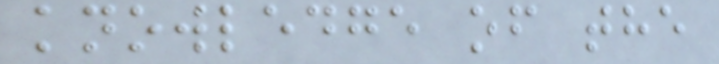knowledge of the
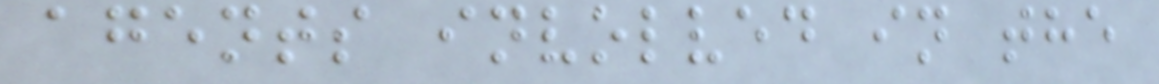agents involved in the
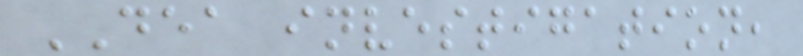DEA investigation,
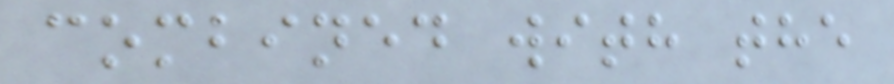combined with the
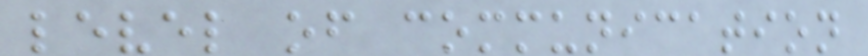level of communication
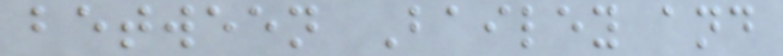between Bailey and
